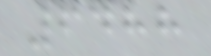6488
